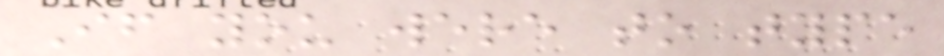If you were to type
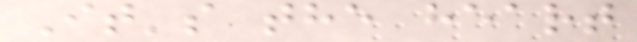It's the heart
